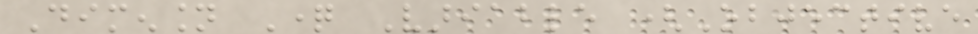Dimension Question Variable (Objective
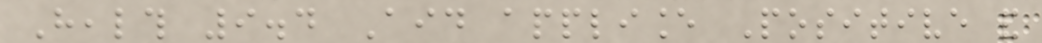Health 9.4 Aid appliance Positive and
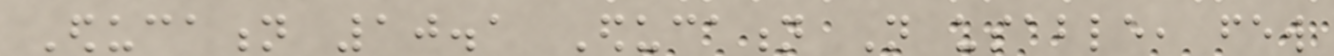Education 10.1 Education Not usable, few
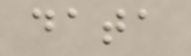data
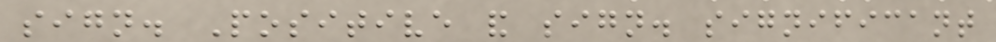sign. Positive and sign. significant
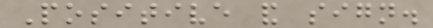Positive and sign.
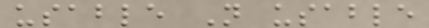usable Not usable
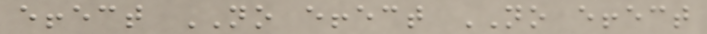effect NO effect NO effect
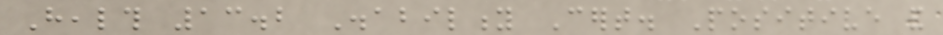Health 13.2 Disability Cert. Positive and
